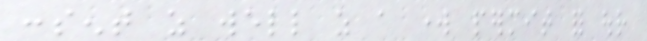consent as well as a work permit for our
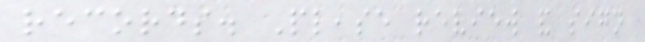records. Please review and sign
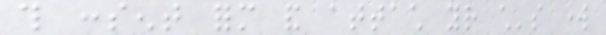this consent form and attach your child's work
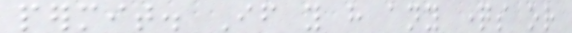permit. If you have any questions or
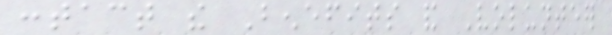contact the Benefits and Volunteer
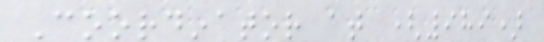Coordinator at (989)
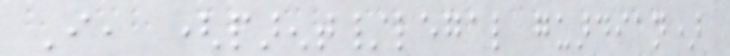I, (parent/legal guardian)
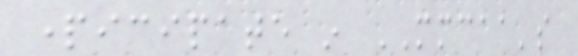participate in MMCAA's
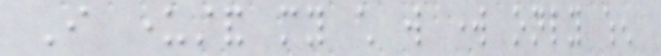I understand my child will work only when
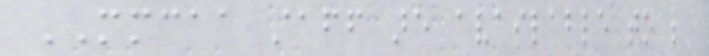MMCAA staff are available to be
